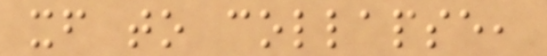itself to collapse,
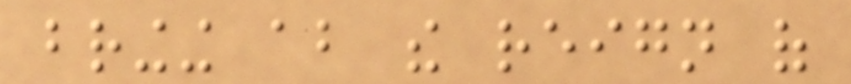bringing about the reign of
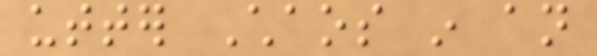utter Chaos in an
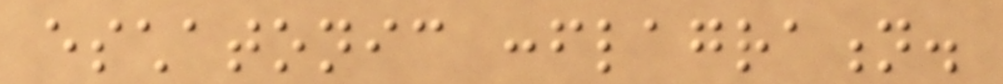eschatonic conflagration.
